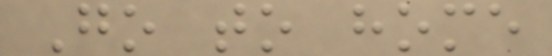Go to home
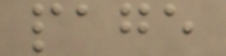page
